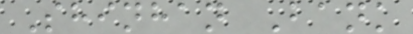Shinhan Bank
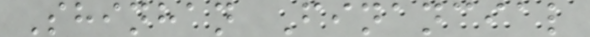Shinhan Financial
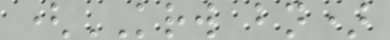(KRW bn)
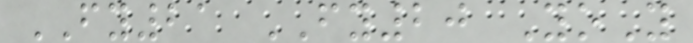FY21 FY20 YoY
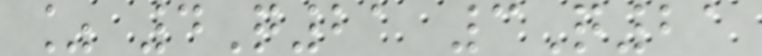% 4Q21 3Q21
